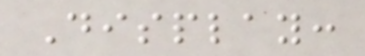Display:
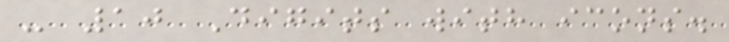- 10 Digits with icons.
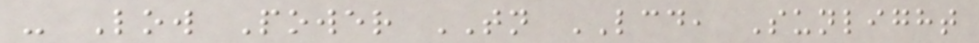- Low Power TN LCD, Sunlight
